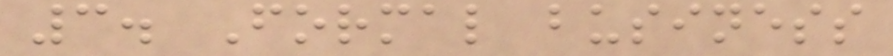3. Formal business
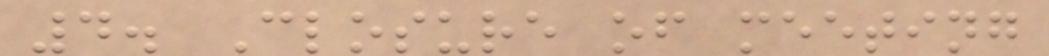4. Closure of meeting
